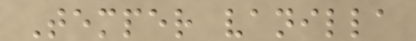Temper vanilla
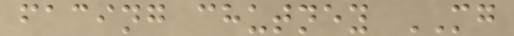facing chutney MG
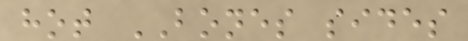hot BONES sides
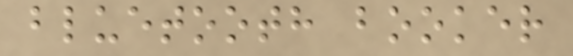bluetooth booker
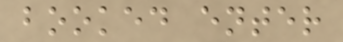booked enter
